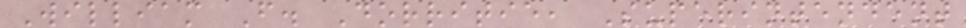William F. Dorritie, Superintendent
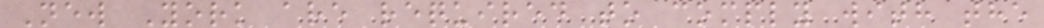New York are required to comply with the
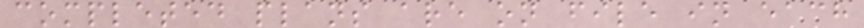completed plans are on file in each
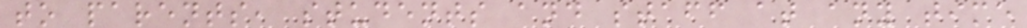to parents, students and staff at any time
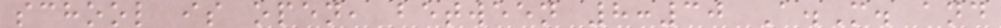school is open, between 8:30 A.M. and
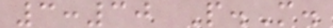3:30 P.M.
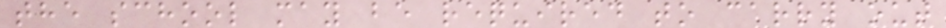the school may be required to carry out
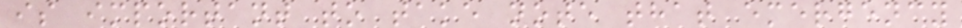is important to take note that emergency
